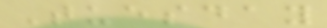Tuesday
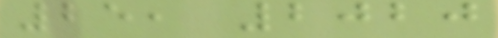25, 2020
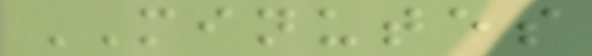MINUTES
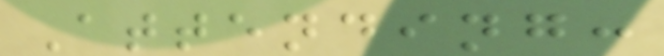Attending:
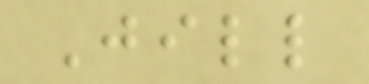Jill
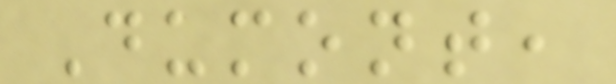Dumont,
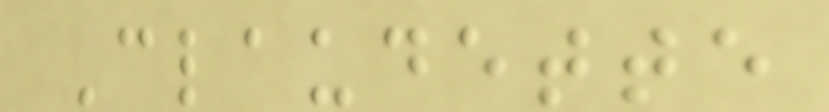Claudette
